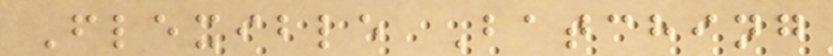Flexible Batching
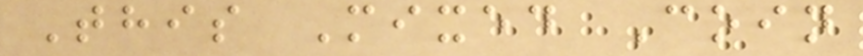This Mixed Coin
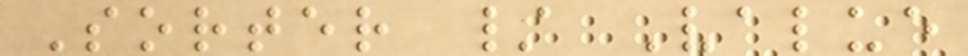Sorter / Value
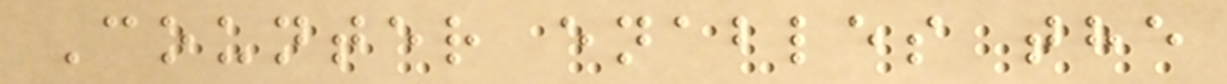Counter enables the
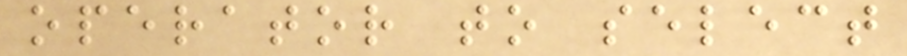operator to select
